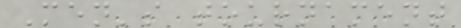Men's tournament
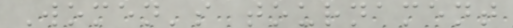Women's tournament
